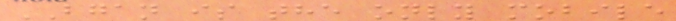BGAN is the only mobile
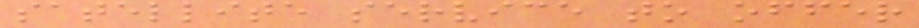satellite service to offer
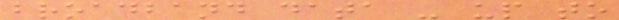broadband data - up to
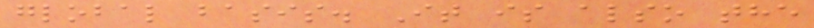global basis. It is also the
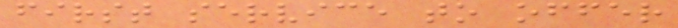first service to offer
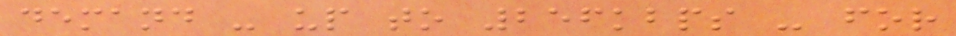demand - up to 256kbps - for
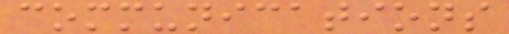communications
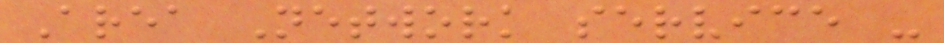Area Network service -
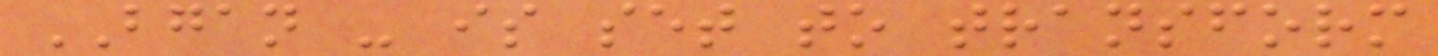BGAN - is set to transform
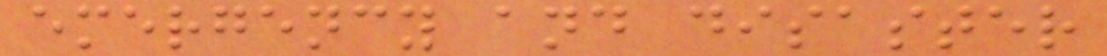emergency and disaster
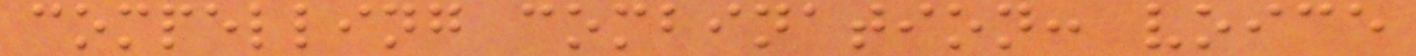compelling combination: voice
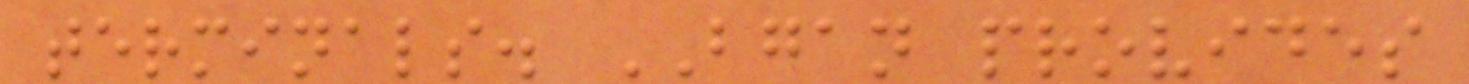terminals. BGAN provides
